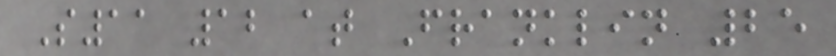S11 12 at Franklin 25
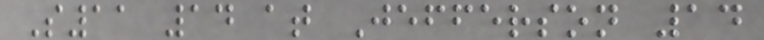S11 14 at Jefferson 14
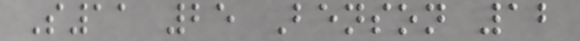S11 25 Benson 12
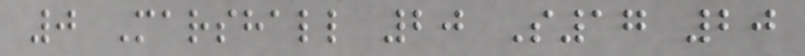0 Marshall 20 S17 20
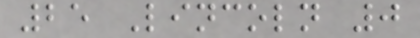25 Lincoln 0
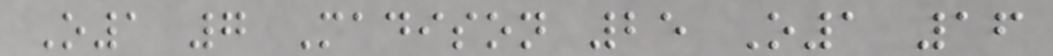O1 7 Madison 25 O1 16
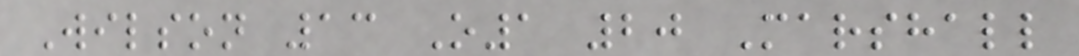Wilson 13 O1 20 Marshall
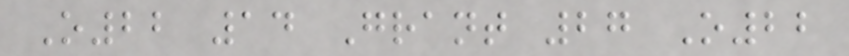O22 14 Grant 27 O22
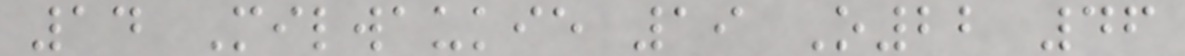14 Milwaukie 19 O22 46
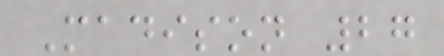Madison 27
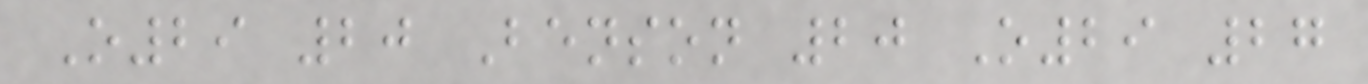O29 20 Benson 20 O29 27
